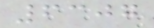6307
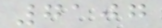7107
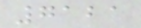7121
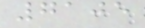7105
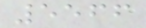5566
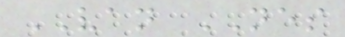VAN NES
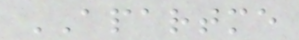APARTME
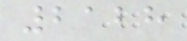2128
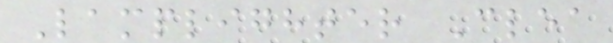Lamplighter Clea
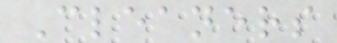Cleaners
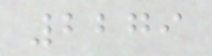2279
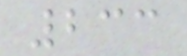233
